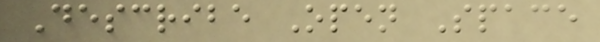Describe Open Space
